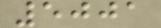5001
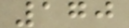170
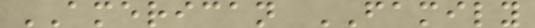AMERICAN FAMILY
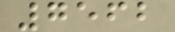7562
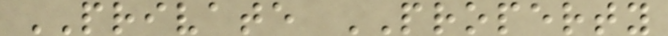PRIVATE PROPERTY
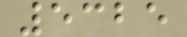5325
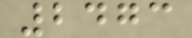2473
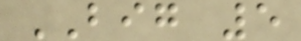BIG 5
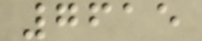7615
